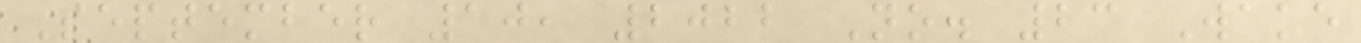September 10, 2022 No. 23 Wake
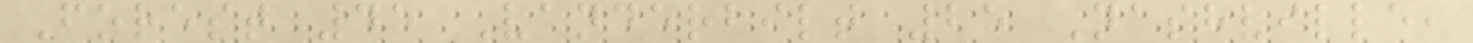Forest 45 Vanderbilt 25 Nashville,
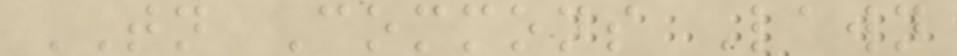TN Commons Lawn
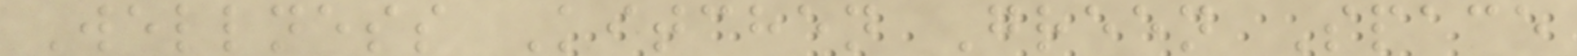Wellness Kitchen Green Space
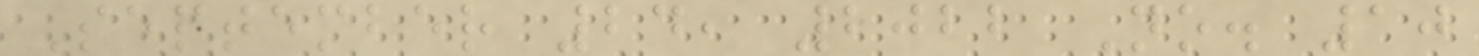September 24, 2022 No. 10
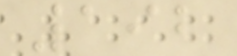192
